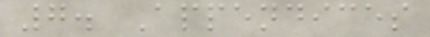7. Appendices
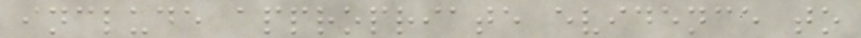include appropriate evidence to
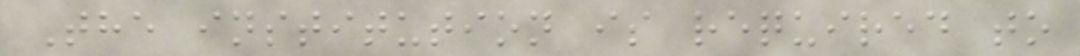The institution is required to
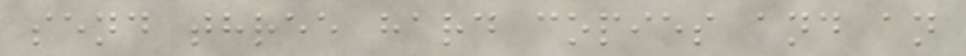send three hard copies and an
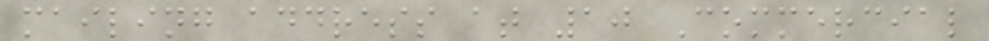mailing address at 10 Commercial
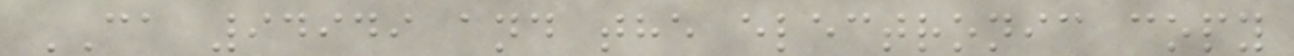CA 94949 and the electronic copy
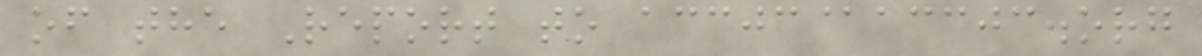of the Report to accjc@accjc.org
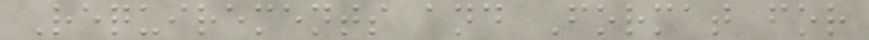Requirements and Format for
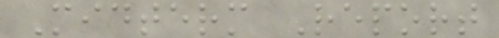Midterm Report
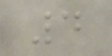4
